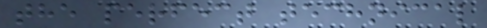the perfect technical
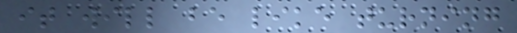it will be like turning
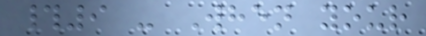#9 - When your
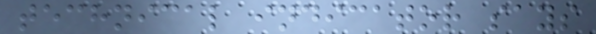technical indicator says
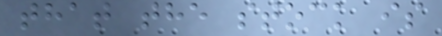that the stock is
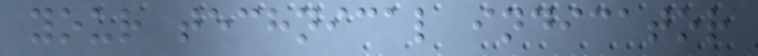your technical indicator
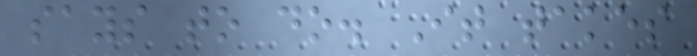says to do. It takes
